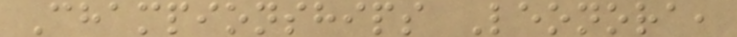Championships Leonora,
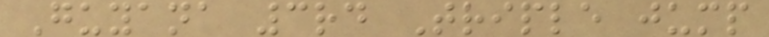Guyana 3rd Triple jump
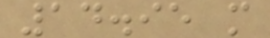14.95 m
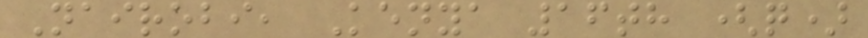Nairobi, Kenya 16th (q)
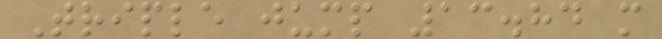Triple jump 13.84 m
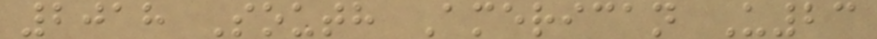2018 South American U23
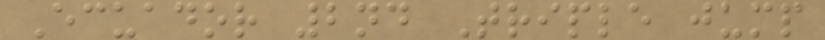Ecuador 2nd Triple jump
